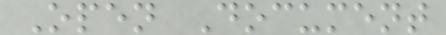Open Document
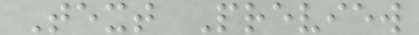Text Preview
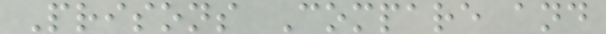Prisons Compare and
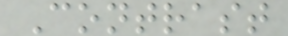Contrast
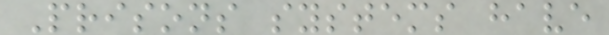Prisons systems have
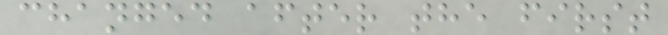changed after the first
